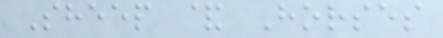Sheep & Horses
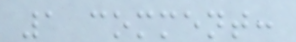1 comment:
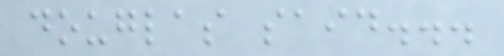douglas said...
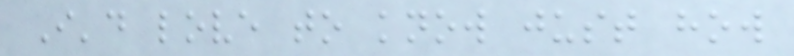I'd love to know just how
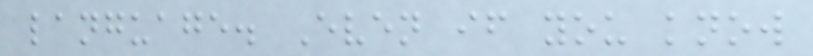language. Even if you know
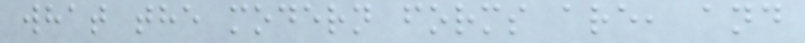what the modern forms are, and
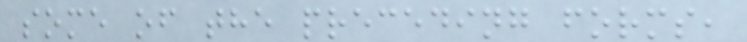some of the preceding forms,
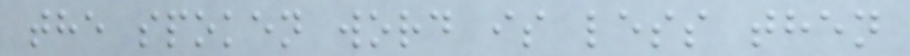the spoken word is less then
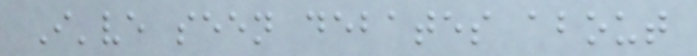I've seen debates about
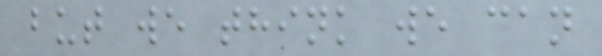but we think we can
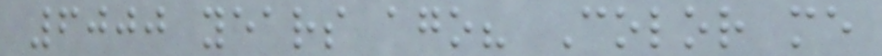6000 years ago? Color me
